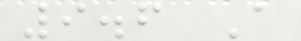9.6 A
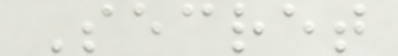Secret
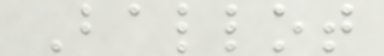Ballot
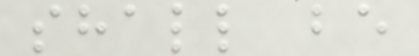shall be
